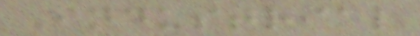Industrial
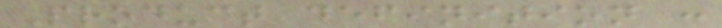Product definition :
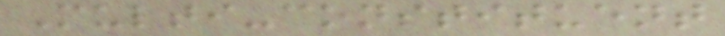Multi-constituent
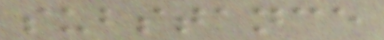substance
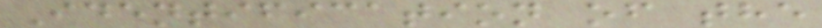Identification of the
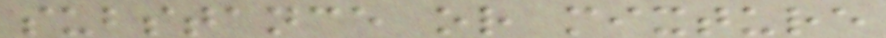substance or mixture
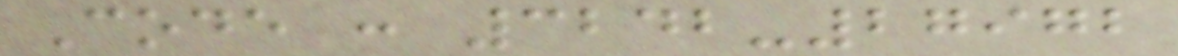Code : 3242-27972
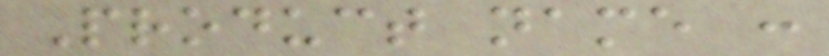Product name :
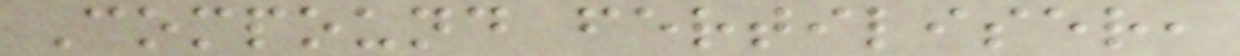Compound fertiliser,
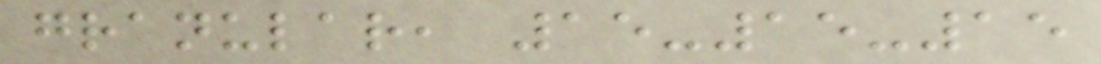granular, 15-15-15
